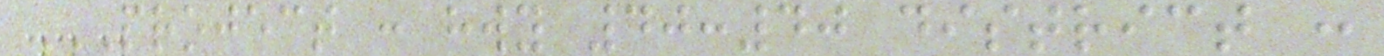PROJECT : HWY 40:40 DISTRICT :
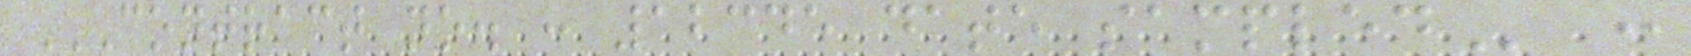CONTRACT NO. : 12345 DATE SAMPLED :
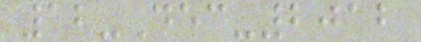12-Dec-2012
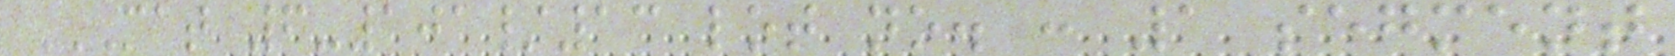MAT 6-101/13 LOT NO. : 1 SEGMENT
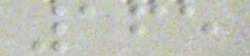165
